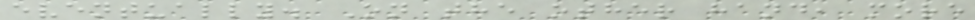eventually. On the other hand, more
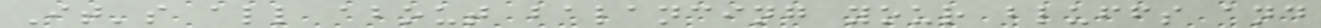It's all about balancing your bluffs and
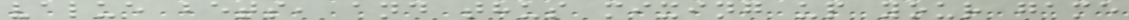value bets, and thus mixing up your game
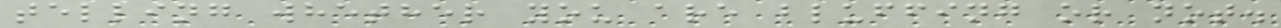telling whether you are bluffing or not.
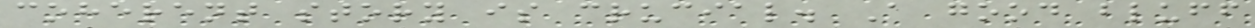coherent story is crucial. A good bluff
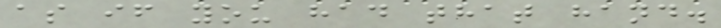as if you had that hand.
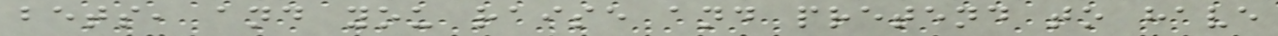bets, and you raise and pretend to have
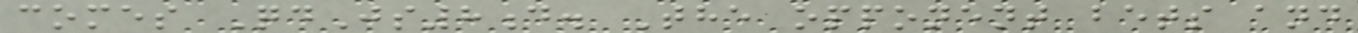comes QdJs8d. The opponent bets and
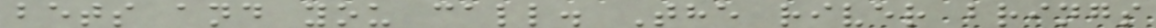bets and you call. The river brings
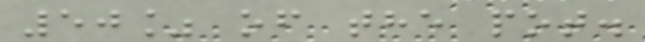50% of the pot.
